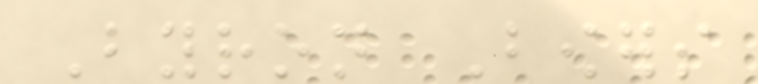Byron Bowers
